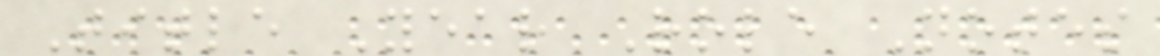Title Year Role Notes
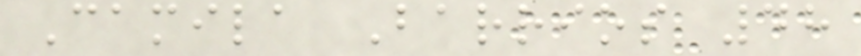Camila Barrios 48
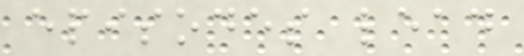episodes lead
